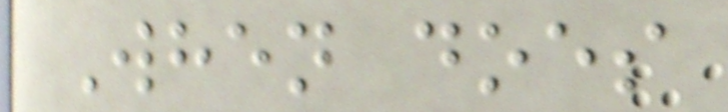When does
